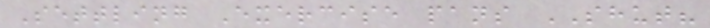Settling Exercise pans SHUT?
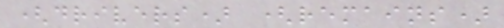(drivers) (remains)
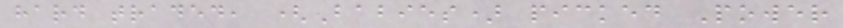hard traded, (Babies) picked Power
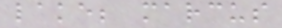lake; marcus
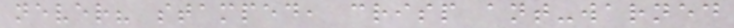never? stamped, crisp ant-warned
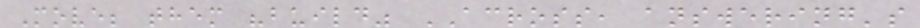Move; them "build" ACROSS, answering's
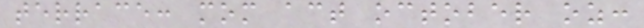terrace: mom act october oz:
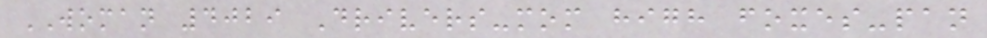WOMAN 4029 Drivers-mom high foxes-pan
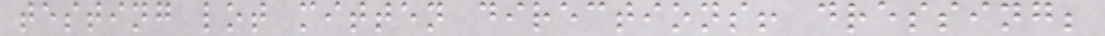testing lot mitten directions! dressing;
